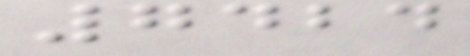7424
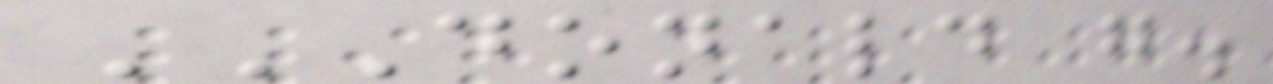DONALD G.
